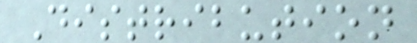Distribution
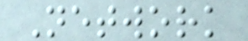Network
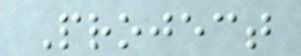Project
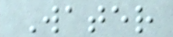Water
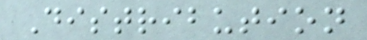Distribution
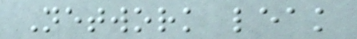Network leak
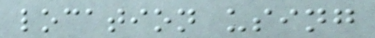location using
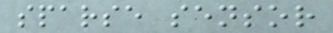sparse sensor
